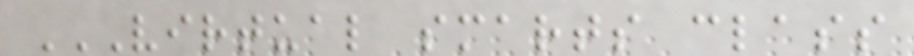VIRTUAL SMARTS CLASS
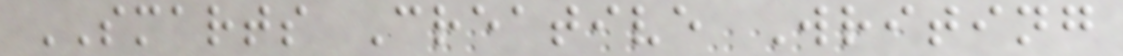SMARTS Creative Writing
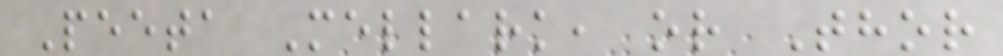Peeta Mellark, or Thor
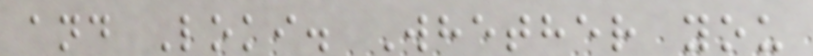and Loki. Whether you
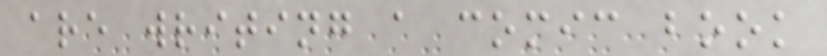are writing a comic book
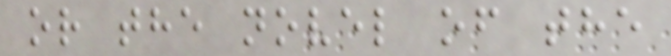or the novel of the
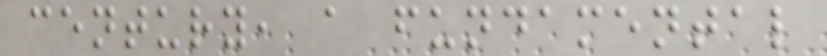century, a fundamental
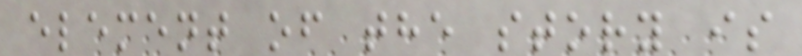element of the story is
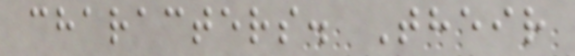characters. Their
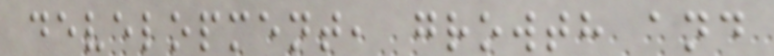development, growth and
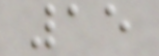15
